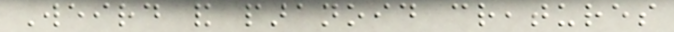Weird and paranoid creatures
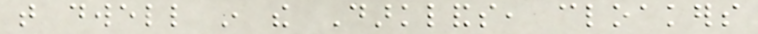that dwell in the Darklands, cloakers
